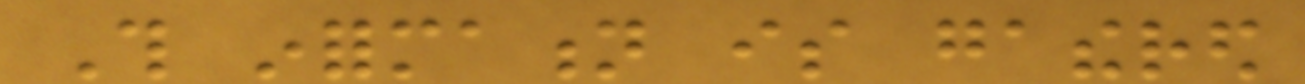This information is gathered
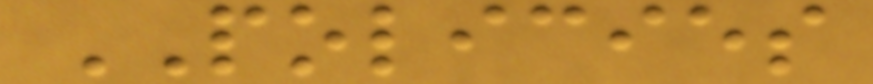POLICIES
